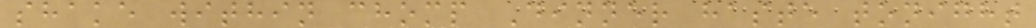shake within chomp Dinner haste tonight
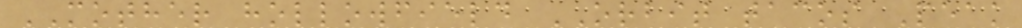MOTHER hollowfield ORBIT tacos Peak
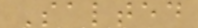Salted
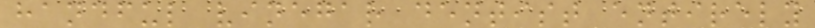handful vinegar dentist entirely
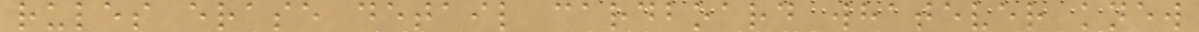rules erase detail cardboard whatever knew
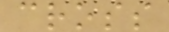cross
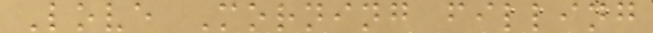Love Morning filling
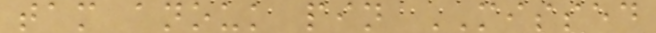tam anouk pin MISSED
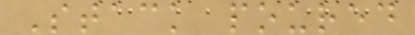Stack poured
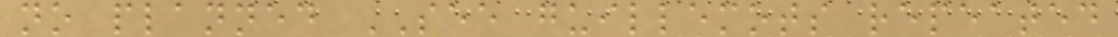no planned SEE guillemots repeated
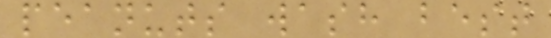peanuts wash best
